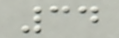34
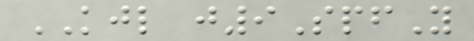KJL j9SpfY
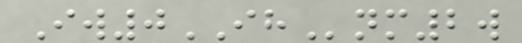Iw0IHnm2w
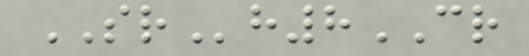SRh8CR
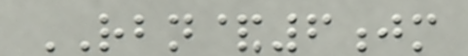RBN&6jm
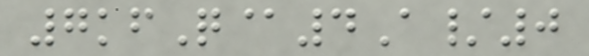7kfQ@4A/0
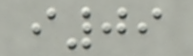i09
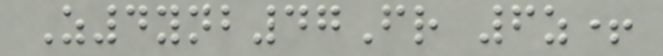Z4ynb47Fr 6z+
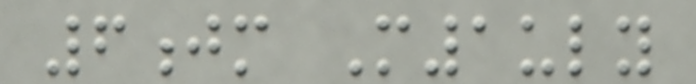6jm M1uly
